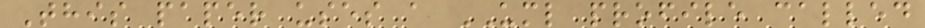This paper uses a UML profile called
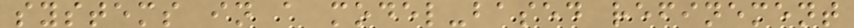systems in a model-based refinement
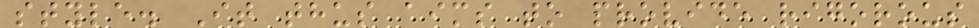style. It thus aims to provide rigorous
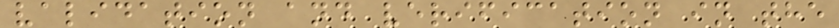validation and verification in the
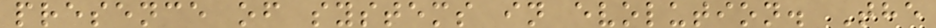presence of systems in evolution. The
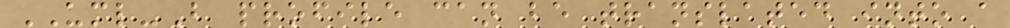UML-B profile can be translated into a
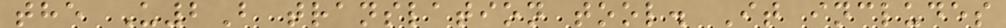the U2B translation tool. It includes
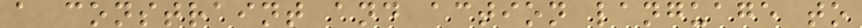a constraint and action language to
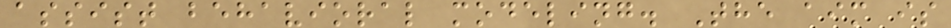assist behavioral modeling. The aim is
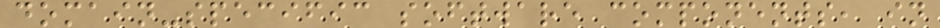domain-specific software components, in
